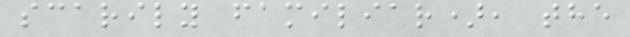scarily familiar), the
